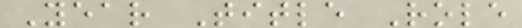Year Title Role
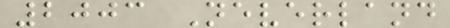2003 Neverland
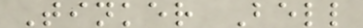Tinker Bell
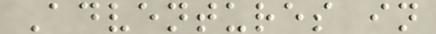Adventures in
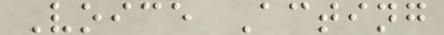Voice Acting
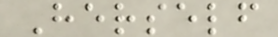Herself
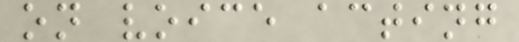on voice acting
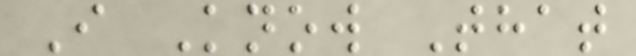I Know That
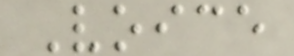Voice
